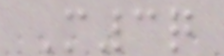M3q
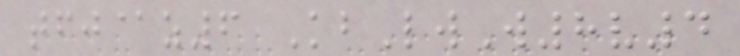tfj@z6 KbLwW8v4
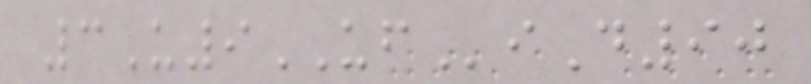3U9UFiD90
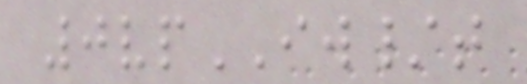0vpIW/t
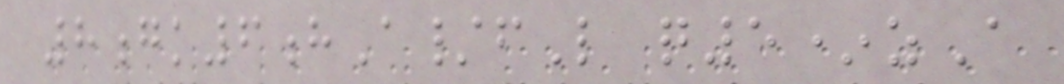8gk6hA/fL q5*zA
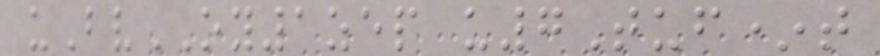uBvOY1zep u7Tuf*t
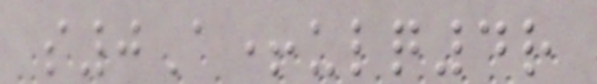s0A+ulq4r
